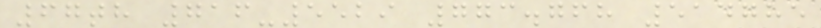67th 716-5529 773.768 514785
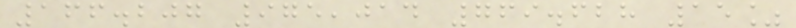166.207 975,014 769.628 15%
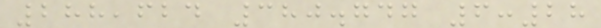288,624 380.747 6:28
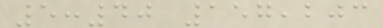5:40 157,203
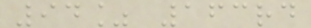94% 163rd
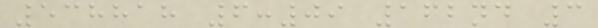538818 6:09 162nd 3
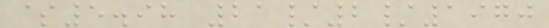$5.98 21/2/1970
